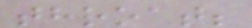throat;
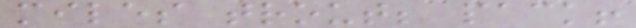miles trout; pack!
